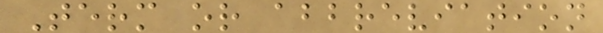Term or abbreviation
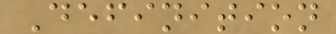Definition
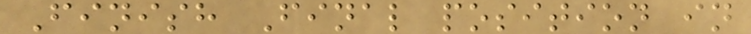Finish Final position in
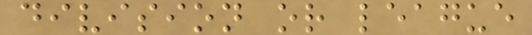division or league
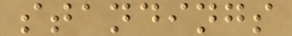standings
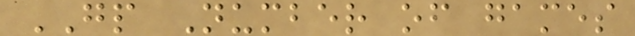GP Number of games
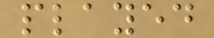played
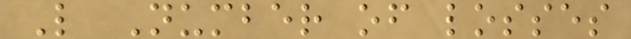L Number of losses
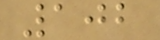102
